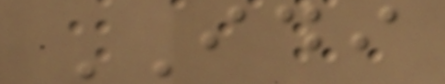IDI
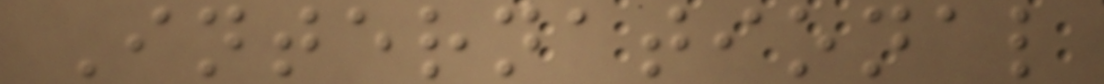International
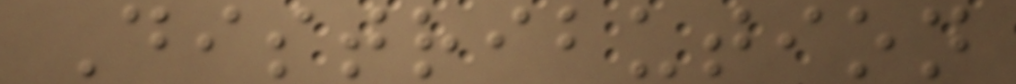Distribution
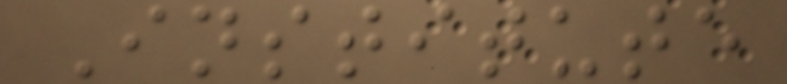Institute
